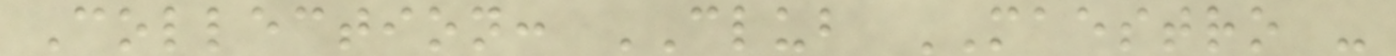Collection: CLUB MAESTRO -
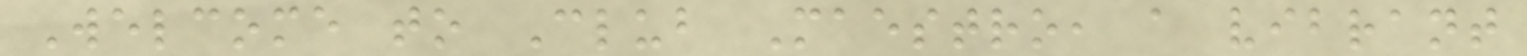Welcome to Club Maestro, a vibrant
